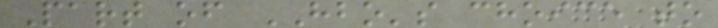Part of HBO's choice to
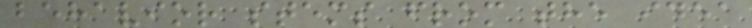behavior stems from the idea
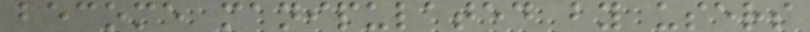become manipulated by users
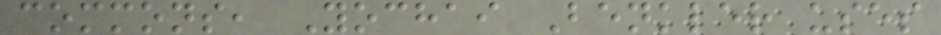commons, Yochai Benkler uses
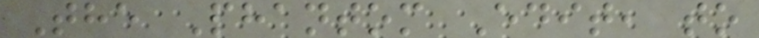The Phantom Edit, to
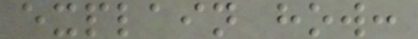explain how:
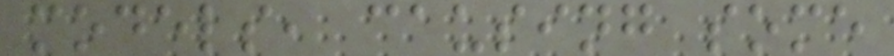models, causing some
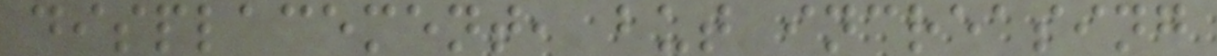displacement, but increasing
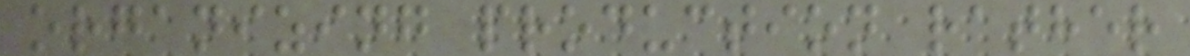organizing production rather
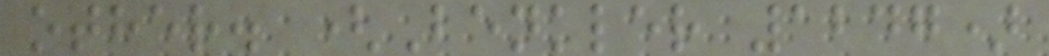other. (Benkler 1247)
